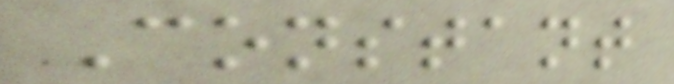Constant
